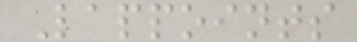Lappoints
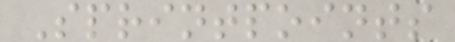Sprintpoints
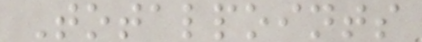Totalpoints
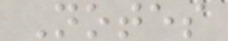Notes
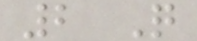2 Q
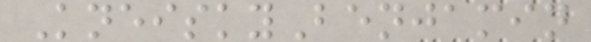KneiskyBenjamin
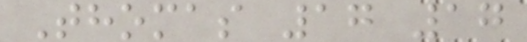Thomas 17 17
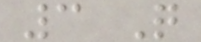3 Q
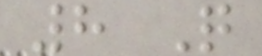8 Q
